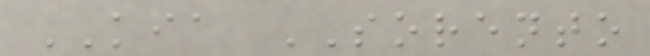KIA SORENTO
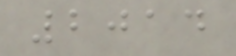2014
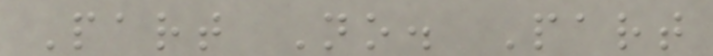Part No. Part
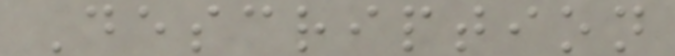Description
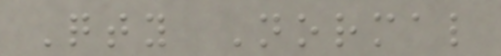Qty Normal
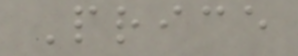Price
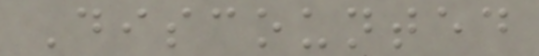Discounted
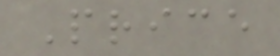Price
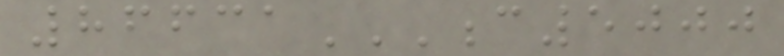86631C5000
